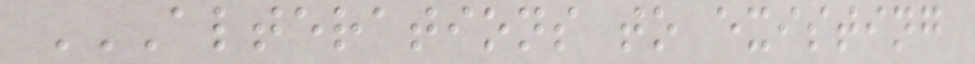ALTERATIONS TO EXISTING
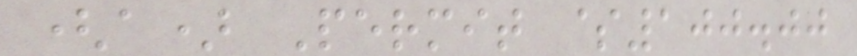(a) Permit $100.00
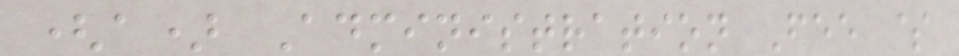(a) Administration Fee $
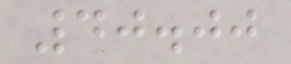40.00
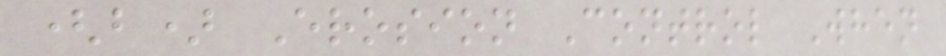(b) Erosion Control When
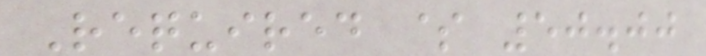Required $ 50.00
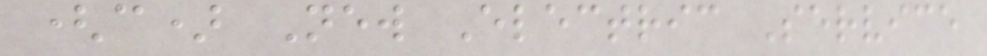(c) New Electric Service
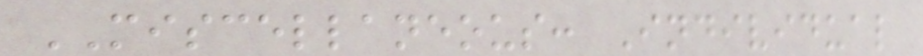MISCELLANEOUS: Individual
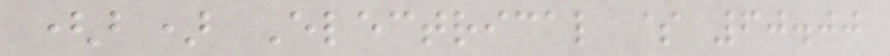(b) Electrical $ 60.00
